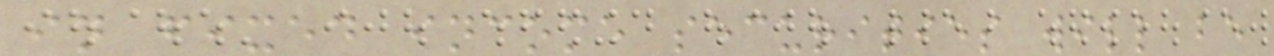in fixed income securities will be
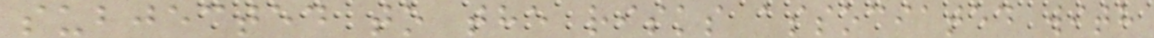subjected to the risks associated with
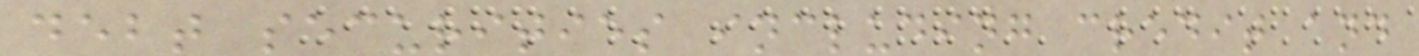debt securities including credit and
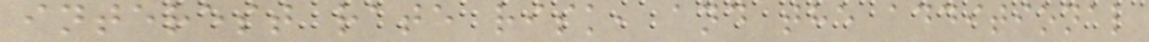interest rate risk, and the additional
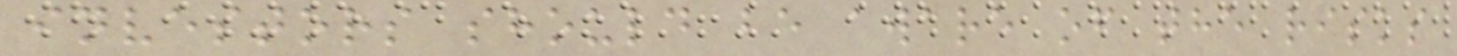investors should be aware of the risks
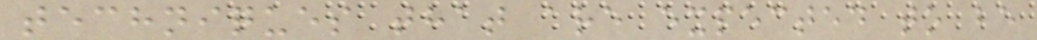techniques that are expected to be
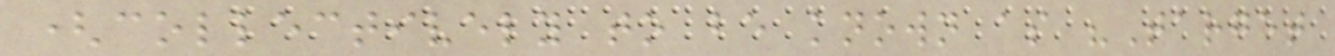(collectively to be known as "Target
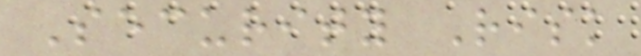Security Risk
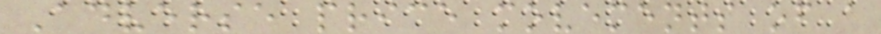Adverse price movements of a
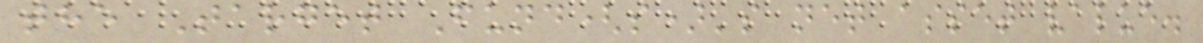the Target Fund(s)'s net asset value.
